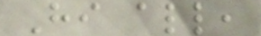Hi all,
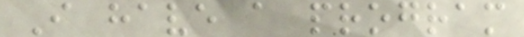I have a program
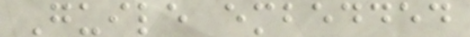Guile embedded
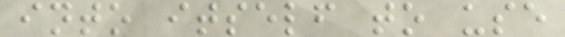into itself to use
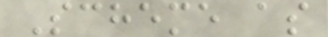Scheme as
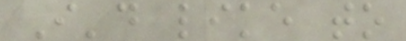I'd like to
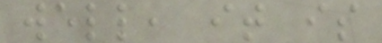well, it is
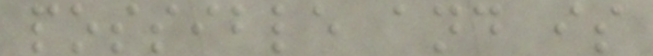possible and is
